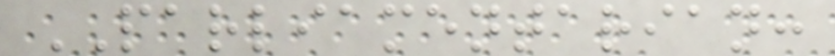PARLIAMENTARIAN:
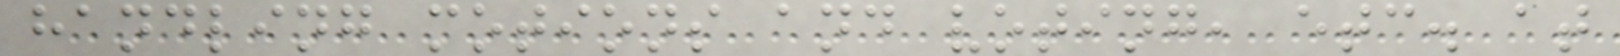handling motions and voting, etc. at
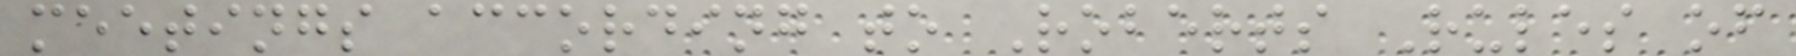meetings according to Roberts Rules of
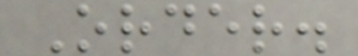Order.
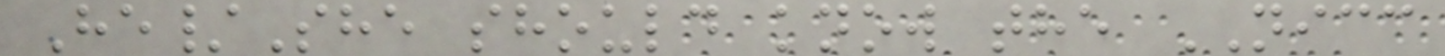He/She should know the NICC
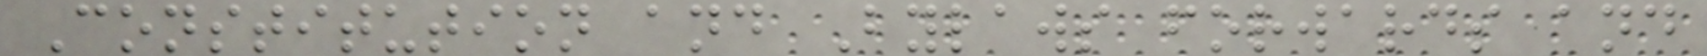Constitution and Bylaws forwards and
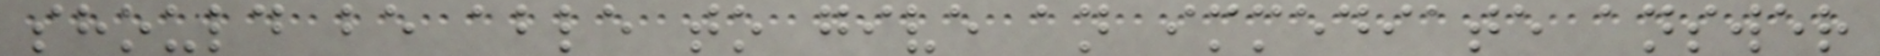should be able to give an immediate answer
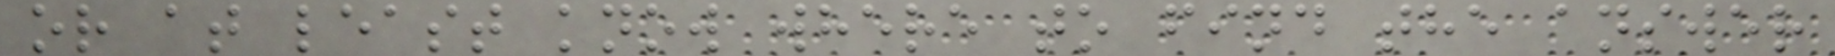or at least know where to find the answer
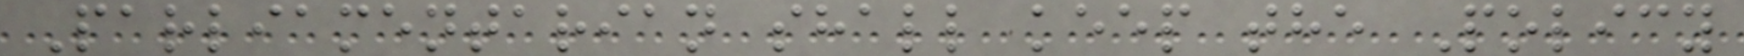Parliamentarian shall keep the Policy
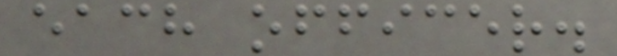each officer.
